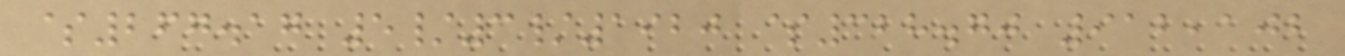$267.17 5/3/1920 $328.70 912,102
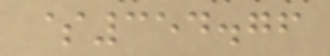$354.76
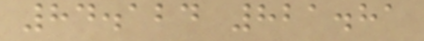84.124 821.81
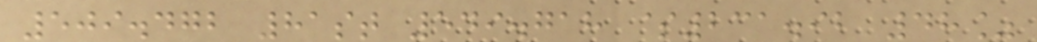509.472 81st 549.718 $231.92 48%
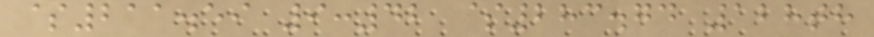$211.59 9:42 $283.74 128th
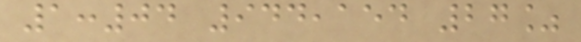1:04 944,154 27%
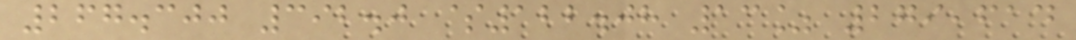267.300 392.0 $122.08 13% 279,614
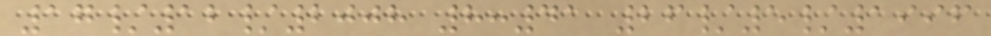17/12/2008 8:41 26/5/1996
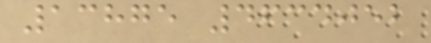13875 4634052
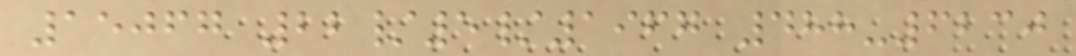15067 22/5/1967 488-6230
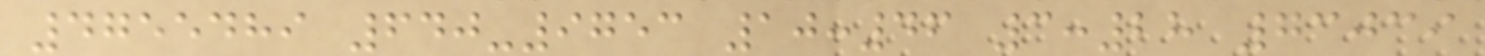4755489 640-9753 10:46 3:28 73039
